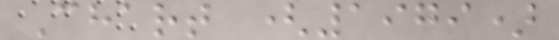Chart (1979)
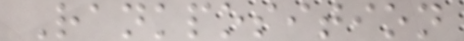Rankposition
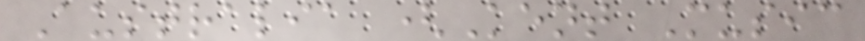Australia (Kent Music
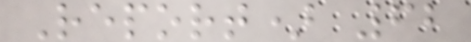Report) 62
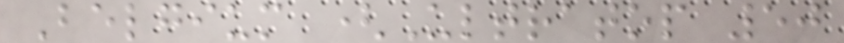Belgium (Ultratop 50
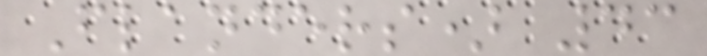Flanders) 43
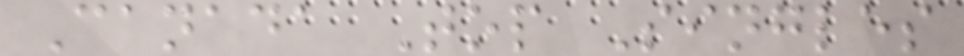Canada Top Singles
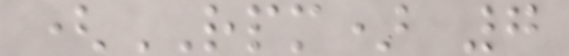(RPM) 7
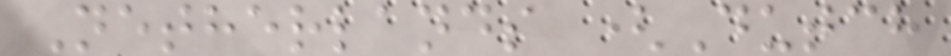Netherlands (Dutch
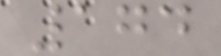174
